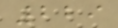229
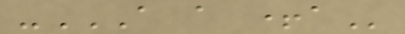-A A +A
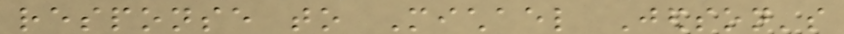response to Michael Jedson's
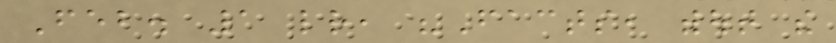Feb. 1 letter, "Facts, without the
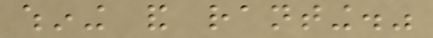whining and ranting."
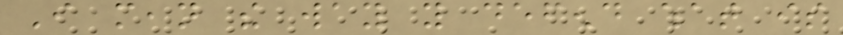I mean the way you defend what is
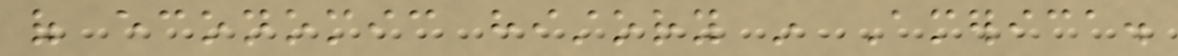of economic history in America.
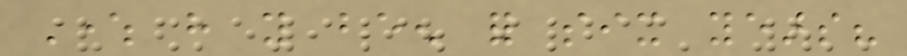Where have you been for six years?
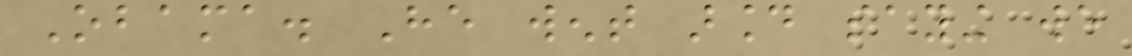Obama. He went around saying we
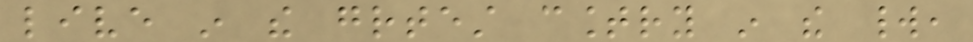live in the greatest country in the world,
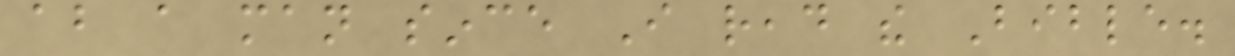about a man since I read the Bible.
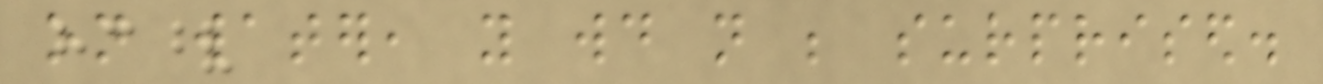on water, you would not be surprised.
